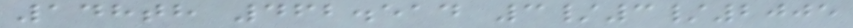148th 462.514 3/3/2005
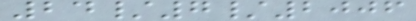24/7/2006
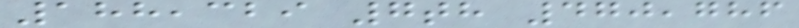188,329 7th 470,786
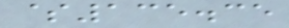$135.35
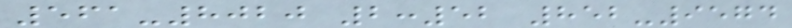561-8020 2:52 852-9574
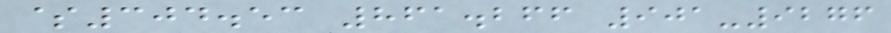$304.53 861.266 901-9276
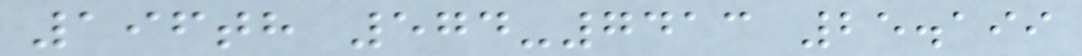196th 574-7413 25.199
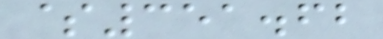$351.62
